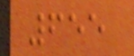655
